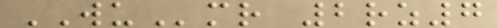WUmr 2rz7
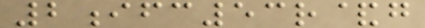2ifc53r&g
